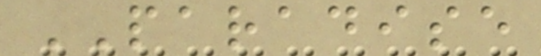PARADISE
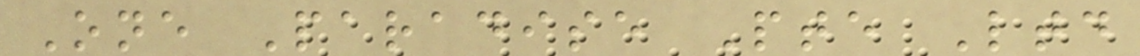One Paradise Pte Ltd
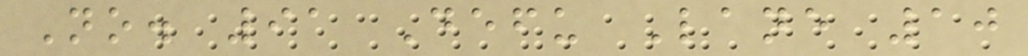No. 91 Defu Lane 10
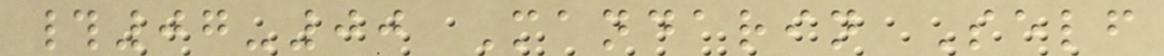#07-00 Mandarin Self
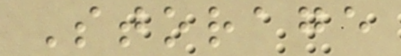Storage
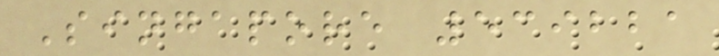Singapore 539221
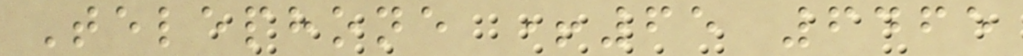Telephone +65 6465
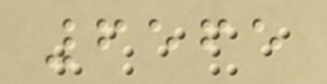6565
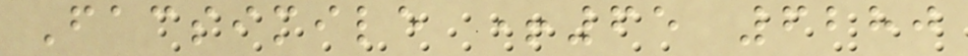Facsimile +65 6280
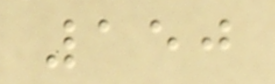150
